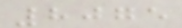8075
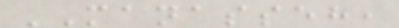MANASSEH,
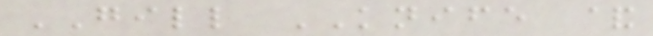GILL KNIFE &
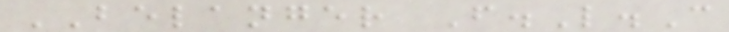BELANGER F.L.C
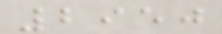2950
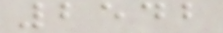2542
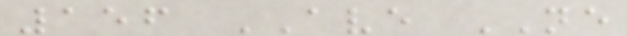156 AVE NE
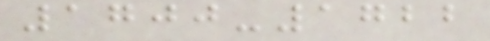1700-1722
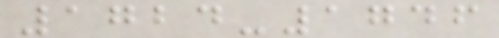1724-1746
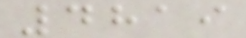4819
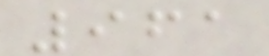961
